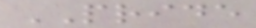PRIDE
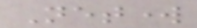Network
